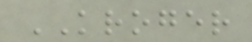KROGER
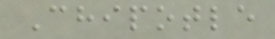Chipotle
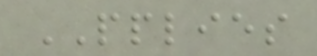PPLIES
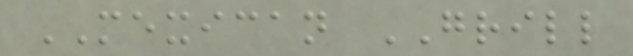MEXICAN GRILL
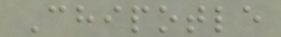Chipotle
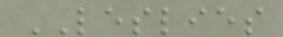LESLIES
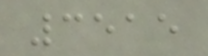3515
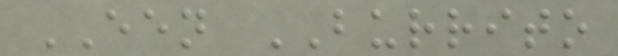EEN BURRITO
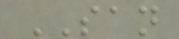SAN
